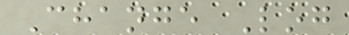Change Log
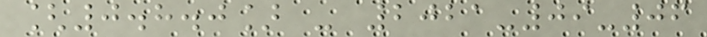[0.8.0] - 2021-09-06
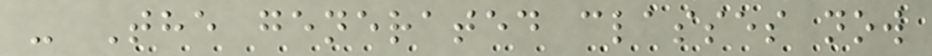- The generated classes now
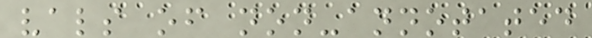vals of non-annotated
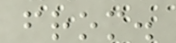from.
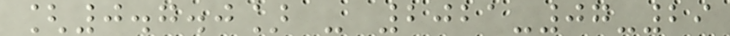[0.7.0] - 2021-07-29
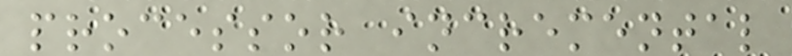processor incremental
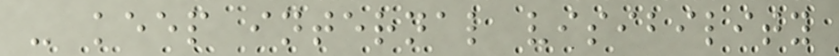- keep internal visibility
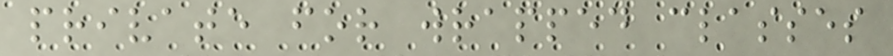private for wrapped classes
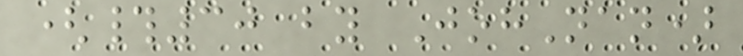(#30 by JohNan)
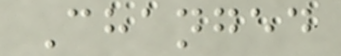Changed
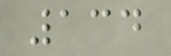134
